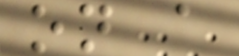on a
